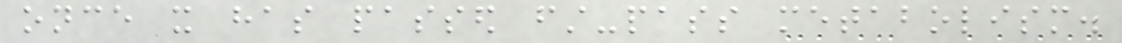once it has passed first-pass metabolism.
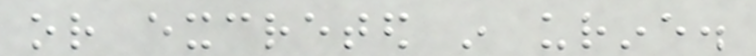or excreted in urine.
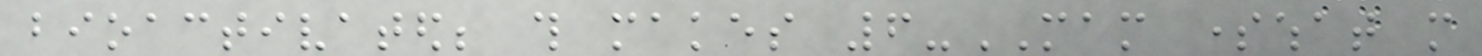bioactivated; this makes 6-MAM somewhat more
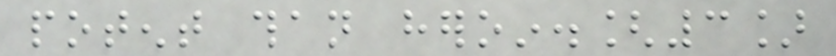potent than heroin.[3]
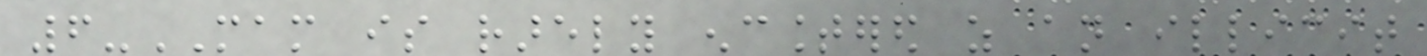6-MAM is rarely encountered as an illicit
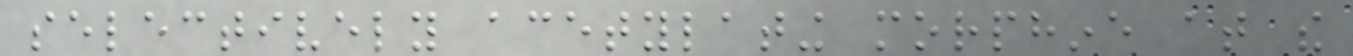selectively acetylating morphine at the
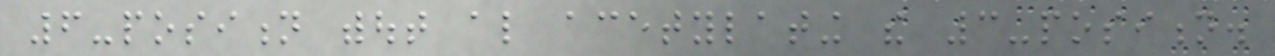6-position without also acetylating the 3-position.
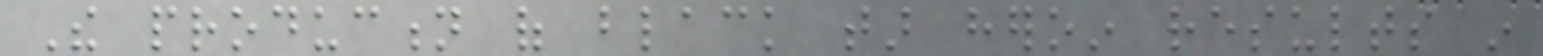The production of black tar heroin results in
